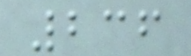236
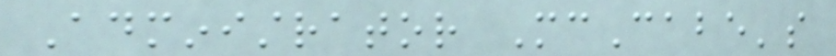Administrator McCabe's
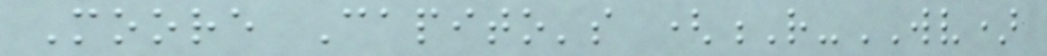Moore Capito's (R-WV)
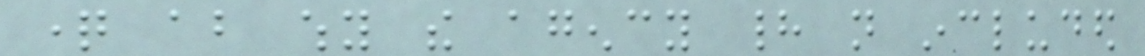question about why the agency had not included
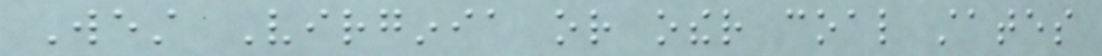West Virginia or other coal states
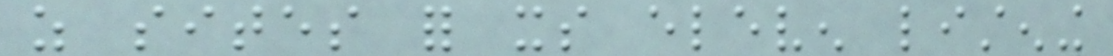as sites for its eleven listening
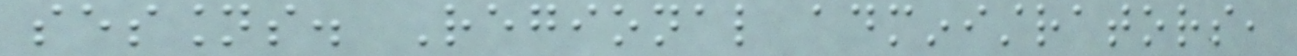sessions. Regional administrators,
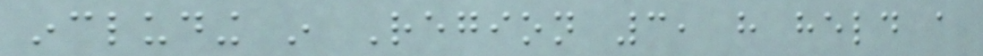including in Region 3, have held a
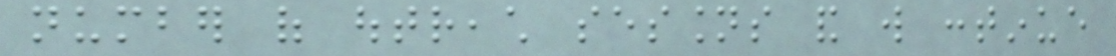number of outreach sessions and will continue
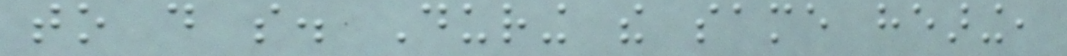to do so. During the same hearing,
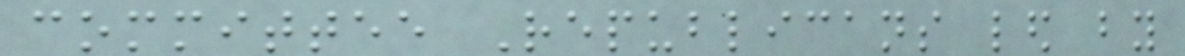committee Republicans led by
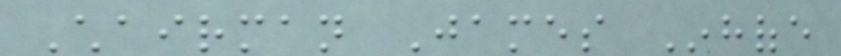Chairman James Inhofe
